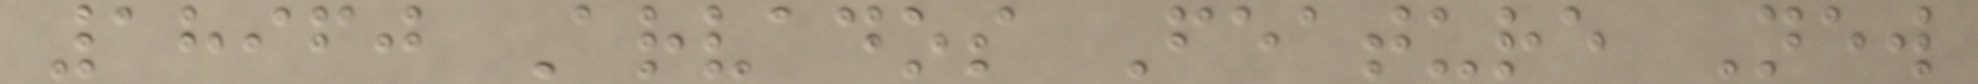18960 Arvados Feature New
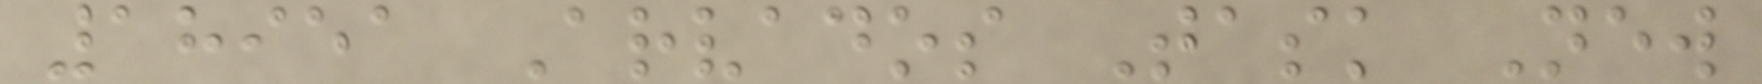18951 Arvados Task New
